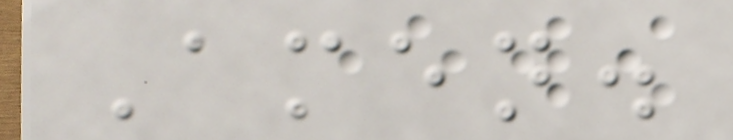Amen.
